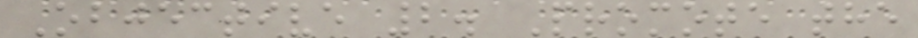Objective 2. Promote the
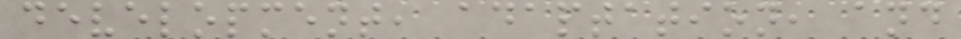development, adaptation, and
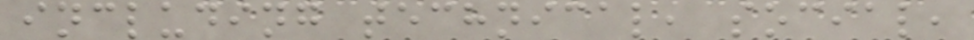including technical, social,
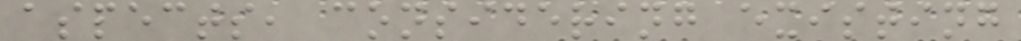aspects, considering existing
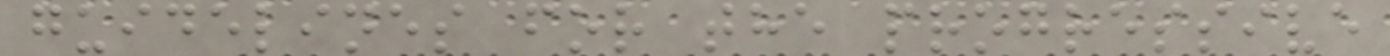guidelines for the progressive
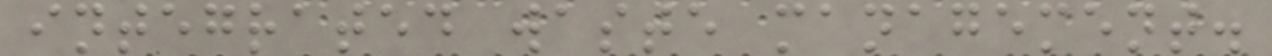integrated waste management.
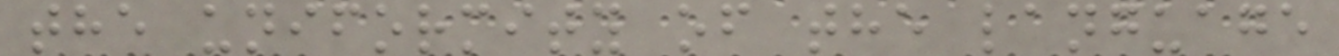the uniformity of the language
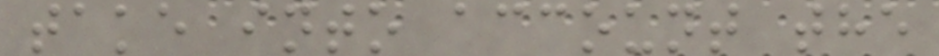take into account the
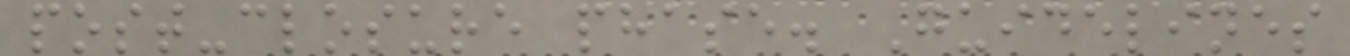post-closure phase. Guidelines
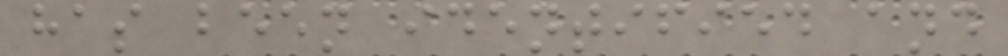has been identified and
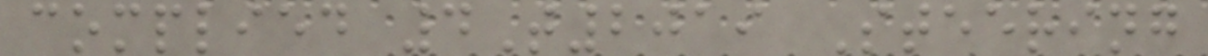complied 4T2019 Steering
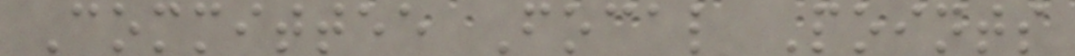Committee Focal Points
